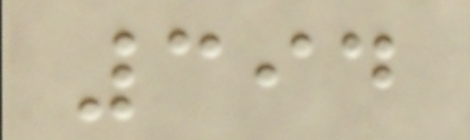394
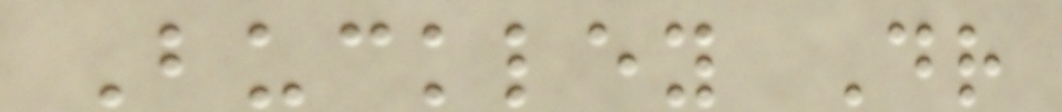Buckley Dr
